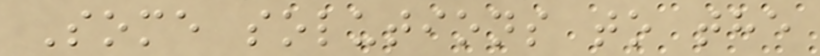Some solutions to the
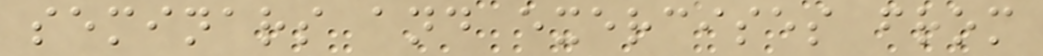seminars and exercises from
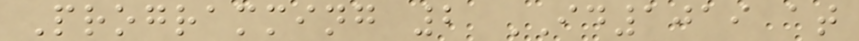Programming 2 ID1019 at
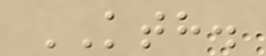KTH.
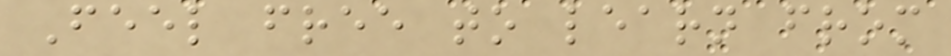Feel free to learn from
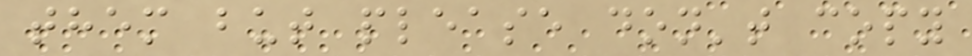them but please don't copy
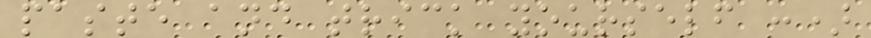paste and trick yourself :)
